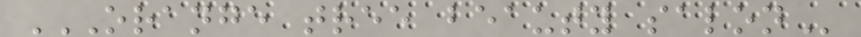ORANGE TREE BEAUTY SALON
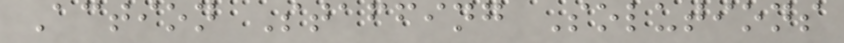Action Staffing Solutions
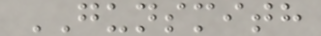GUNSMITH
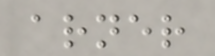arner
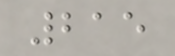215
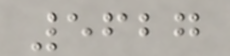5627
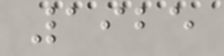1925
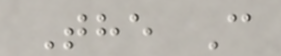The C
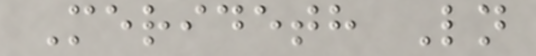Merideth Ln
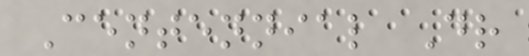Centennial Dr
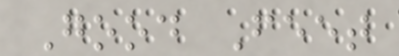Good Feet
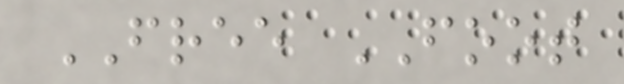FREE FOOT
